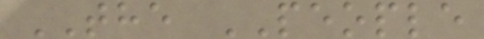THE PEOPLE
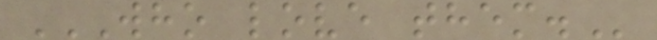WHO LOVE THEM.
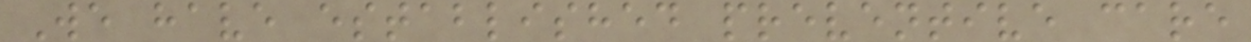We have established preventive care
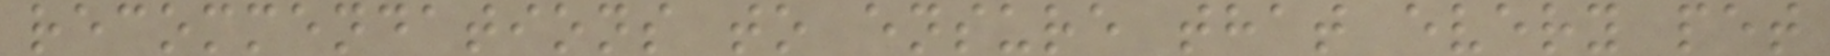recommendations to ensure that every pet
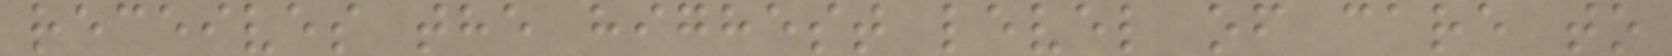receives the highest level of care to
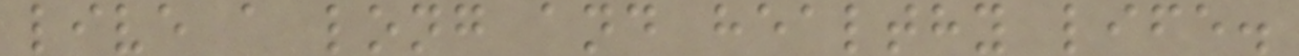live a long and healthy life.
